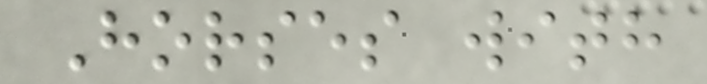Horses with
